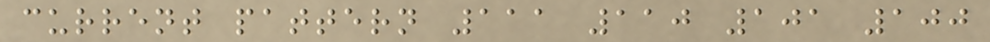current pattern 111 110 101 100
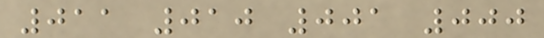011 010 001 000
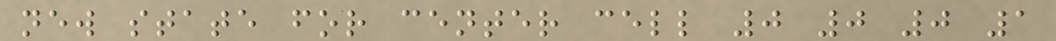new state for center cell 0 0 0 1
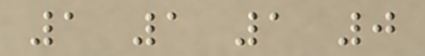1 1 1 0
